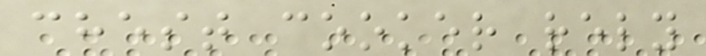chest cooker rely
